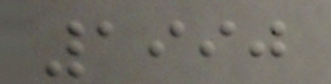1990
